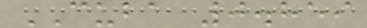CUBA 0.859
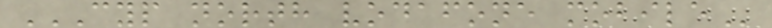CYP NORTH VODAFONE MOBILE
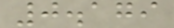0.179
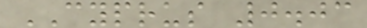CYPRUS 0.03
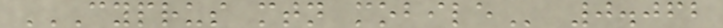CYPRUS MTN MOBILE 0.062
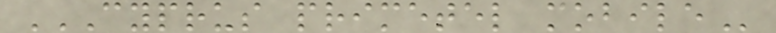CYPRUS PRIMETEL MOBILE
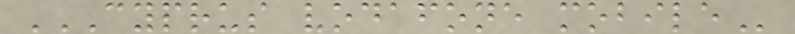CYPRUS VODAFONE MOBILE
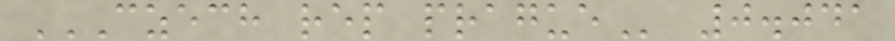CZECH REP PRAGUE 0.041
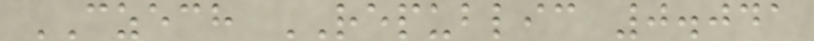CZECH REPUBLIC 0.041
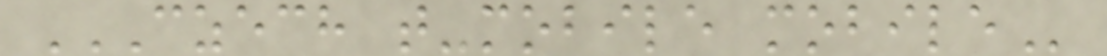CZECH T-MOBILE MOBILE
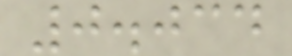0.034
